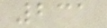231
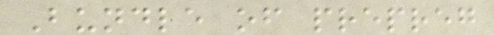Bundle of prepreg
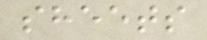sheets
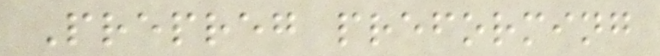Prepreg preforming
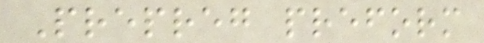Prepreg preform
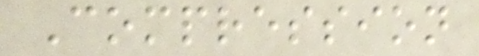Compression
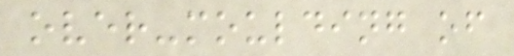over-moulding of
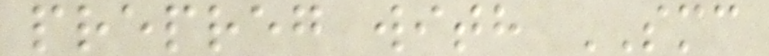prepreg with SMC
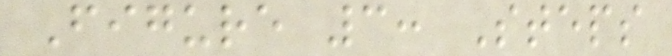Figure 3: Steps
